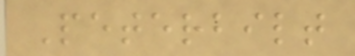Peterbilt
